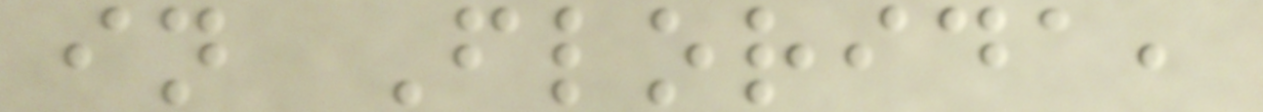in Florida,
